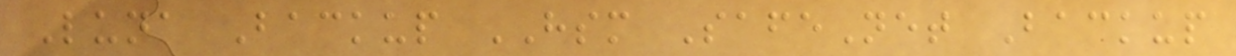Luna Backup HSM SafeNet Backup
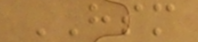HSM
